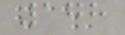178
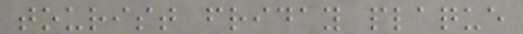tourist friday plaque
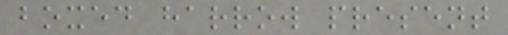boxed harrow present
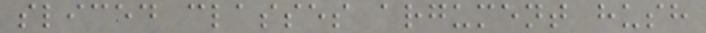sliced classes argument hush
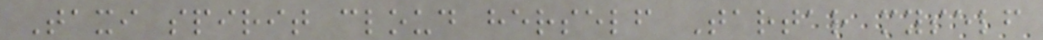Taxi spirit cloud herself Tartar myself
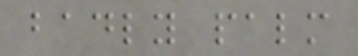badly palm
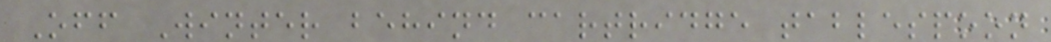Off Winter behind cartridge tablespoon
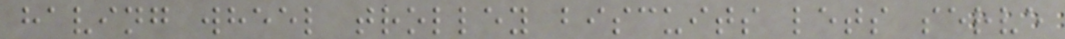having wheel trolley biscuits lets serve
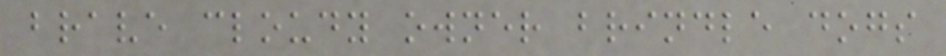brave cloudy owner brindle dogs
